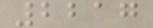2217
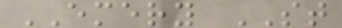EMERY ST
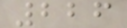226
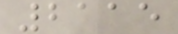2115
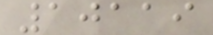10119
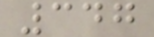347
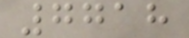7718
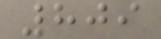809
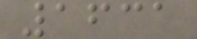1631
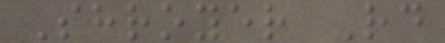Shroyer Rd
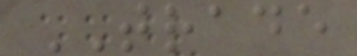TRADE
